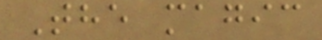The magic
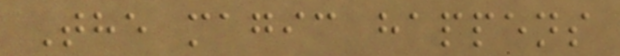The magic happens
